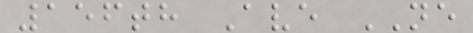156th Ave NE
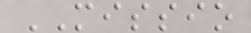MISSIO
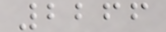2266
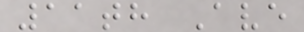11th Ave
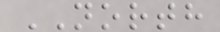NORTH
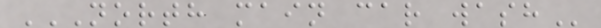NORTH MAIN CAR WASH
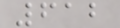612
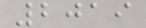2019
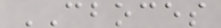CBOCES
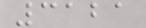3121
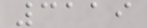3119
